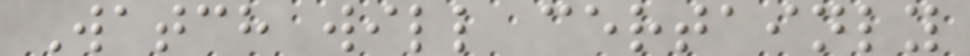Watch will certainly
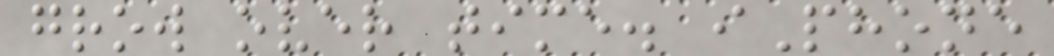grow over time. iPhone
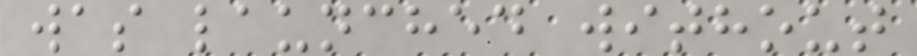was launched without
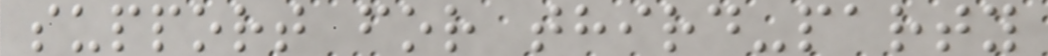support for third-party
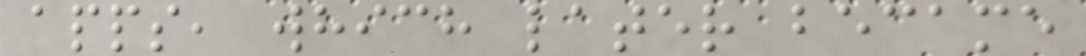apps, which later became
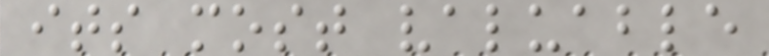its most valuable
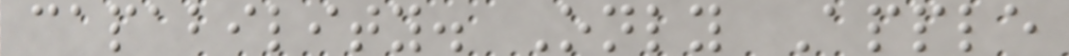capability. Only Apple
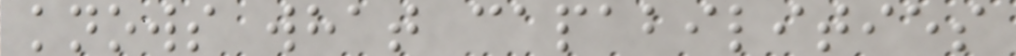knows what capabilities
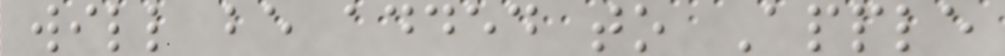will be added to Apple
